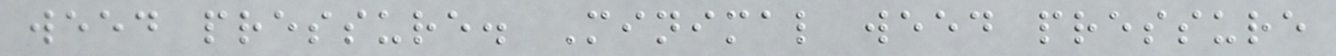weed pressure. Minimal weed pressure
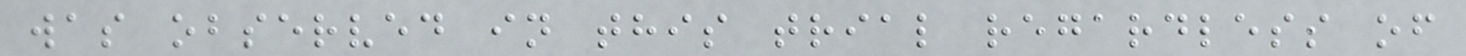was observed in this trial regardless of
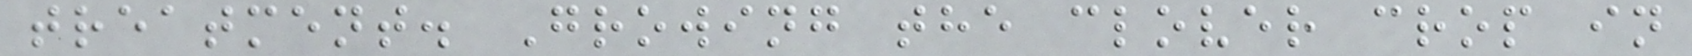treatment. Growing the clover crop in
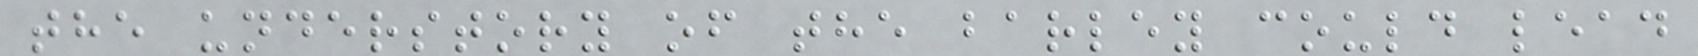the understory of the barley could lead
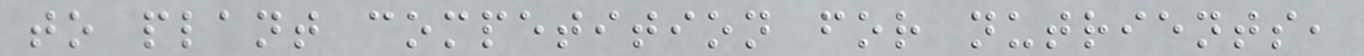to plant competition for nutrients,
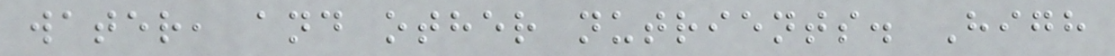water, and other nutrients. High
